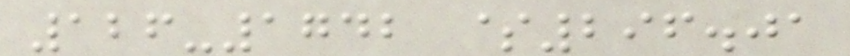126-1742 $296.01
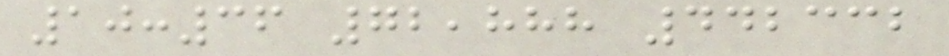10:36 72,888 442332
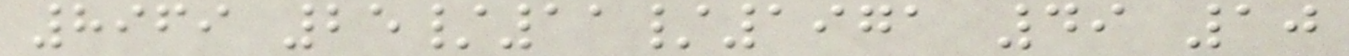8969 25/11/1971 49 10
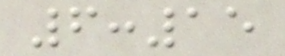6:15
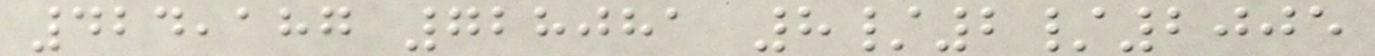424,187 728081 8/2/2005
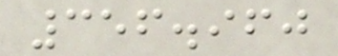356.960
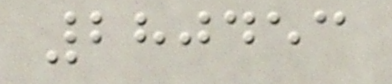280453
